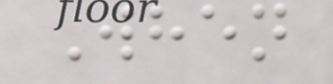When
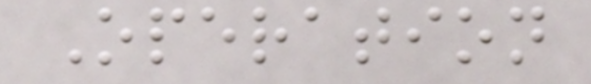Operation
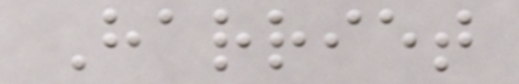Harriet
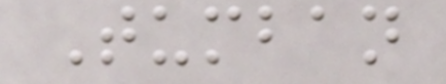Tumban
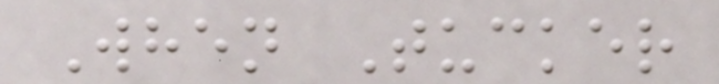When Tucker
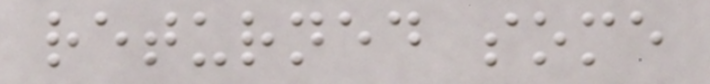returned some
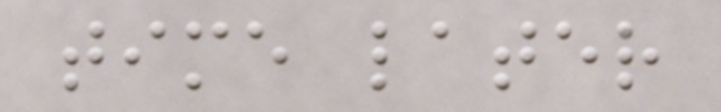time later
